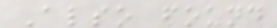Also found
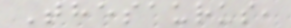Thesaurus,
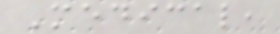Medical,
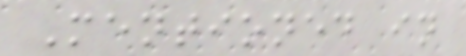Mentioned in
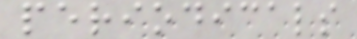periodicals
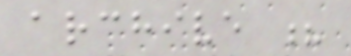archive ?
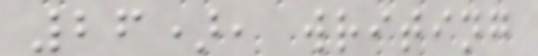26), writing
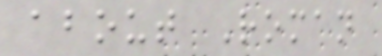about Roman
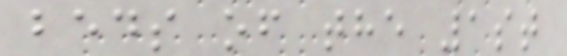beds of the 1st
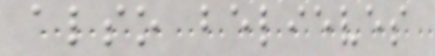also believes
